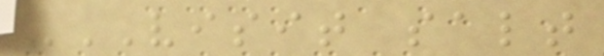VISIT SALT
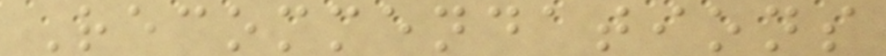Recommendations
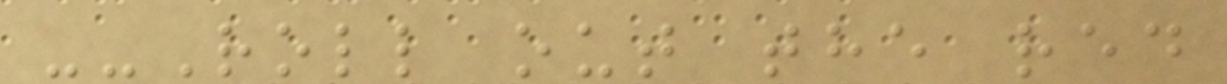--Roll out the red
